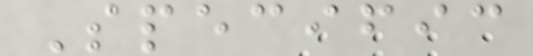Specific
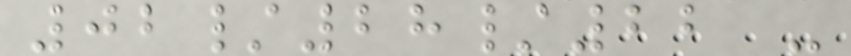02/28/22 -
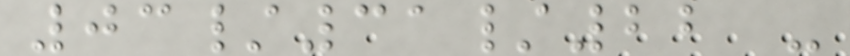03/31/22 -
